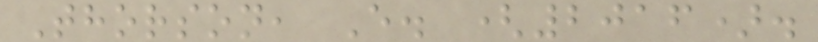Thorson, E. (2016).
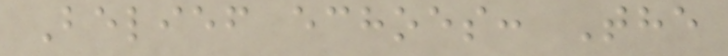Belief echoes: The
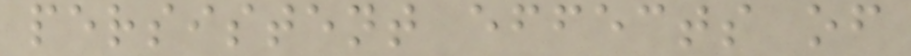persistent effects of
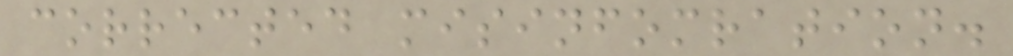corrected misinfomration.
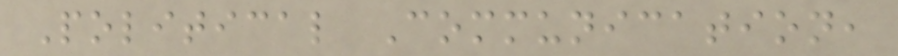Political Communication,
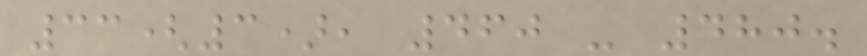33(3), 460 - 480.
